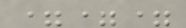===
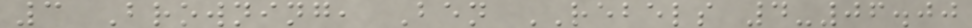3 Browning, Ben REBELS 4-06.00
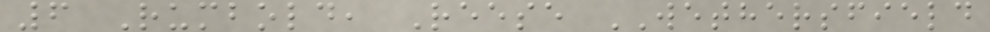6 Rumbold, Reese WETHERSFIELD
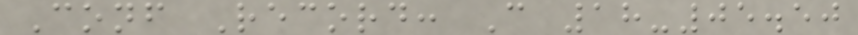Conf Record: C 18-05.50
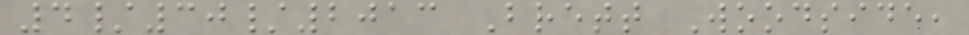4/30/2013 Brett Woodside,
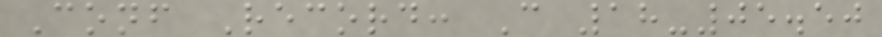Conf Record: C 18-05.50
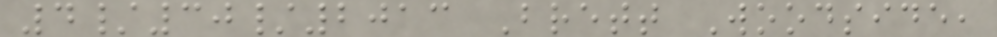4/30/2013 Brett Woodside,
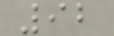92
